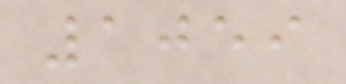1059
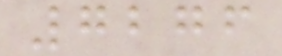7276
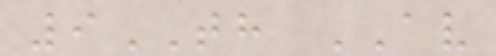9TH AV
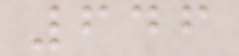646
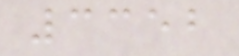3352
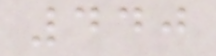440
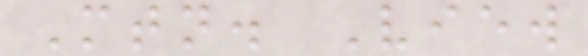Mtn. View
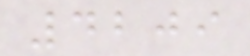4209
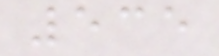535
